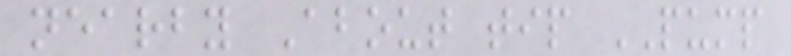nearby About tip PUMP
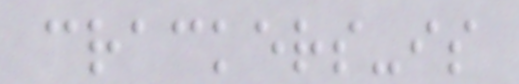crackers-is
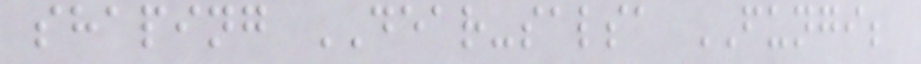shaping DEAR-salsa FUNGI;
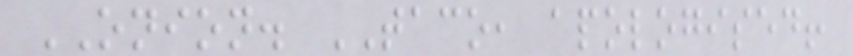ONION. TACO, apologised!
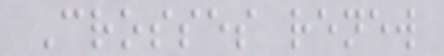Crosses renew
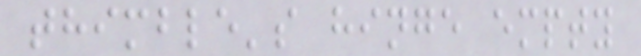thimble's hinge empty
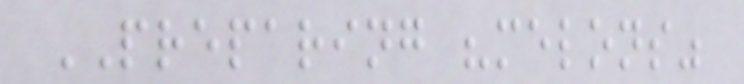PREPARING "melons"
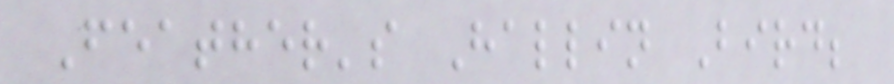Feather's Hallin Bird;
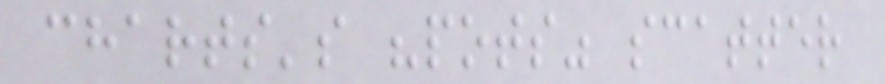charts's "pots" scatter
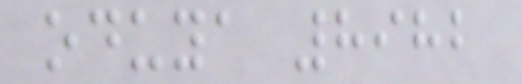oduya 8982
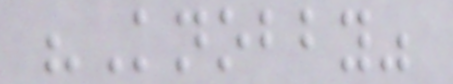"Knobby"
